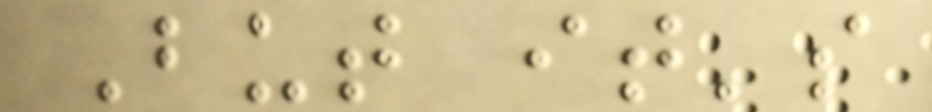But it's
